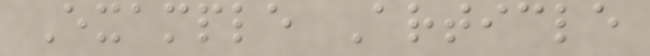Example Article
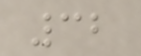32
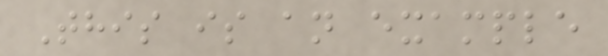This is an example
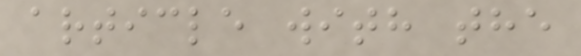article with the
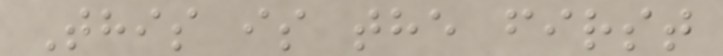This is the first
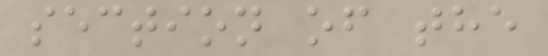section of the
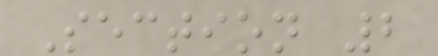Section 2
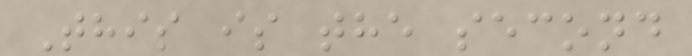This is the second
